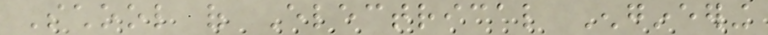School of Electrical Engineering
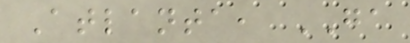Atlanta, GA
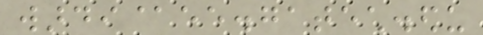wardi@ee.gatech.edu
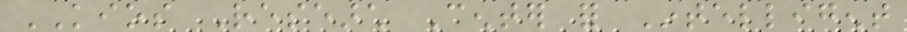KIOS Research Center for Intelligent
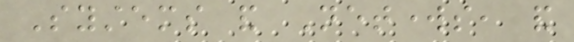Systems and Networks, and
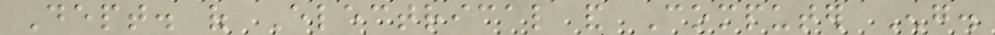Dept. of Electrical and Computer Eng.
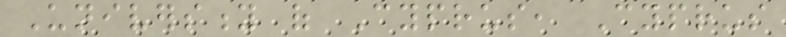University of Cyprus, Cyprus
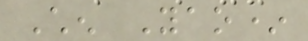Chen Yao*
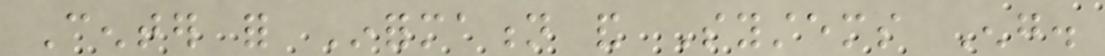Center for Information and Systems Eng.
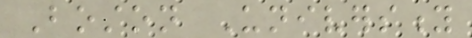Boston University
